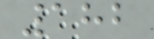182
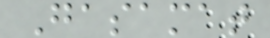Gasamat
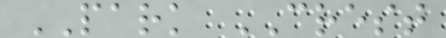PARK CREST
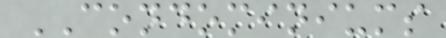CONDOMINIUMS
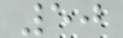50
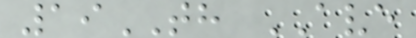19TH AVE
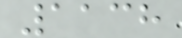1138
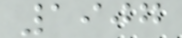1907
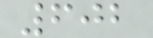602
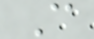C
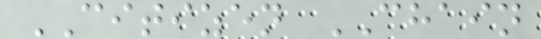CITIZEN CHAIN
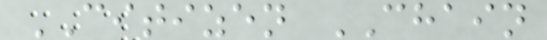CITIZEN CHAIN
